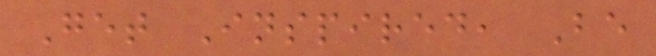Get Inspired, Be
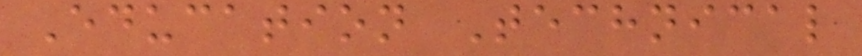Education Technical
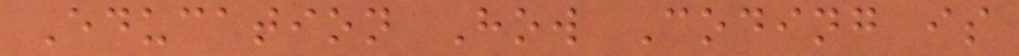Education How Coding is
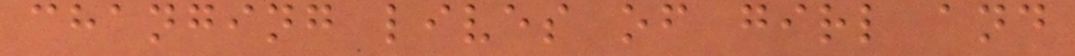changing lives of girl and
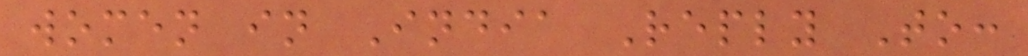women in India Reply To:
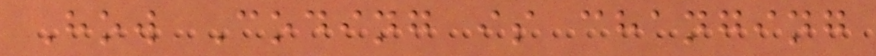How Coding is changing
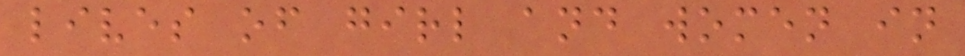lives of girl and women in
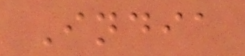India
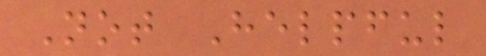Not Helpful
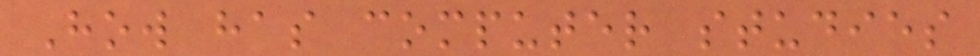How has computer studies
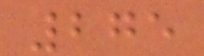275
